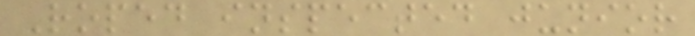Roped inspected junior
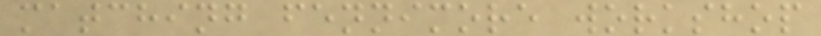matching fennimore workshop
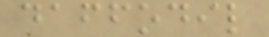daffodil
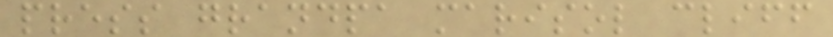press grandpa marisol cliff
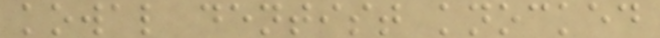kowal dentist knocked
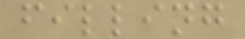filling
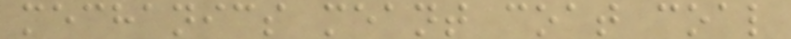mechanics meant coat coal
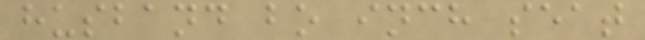husband bo inch seat
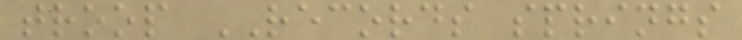troop RECORDS springs
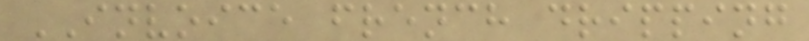INVOICE french dripping
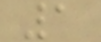1
